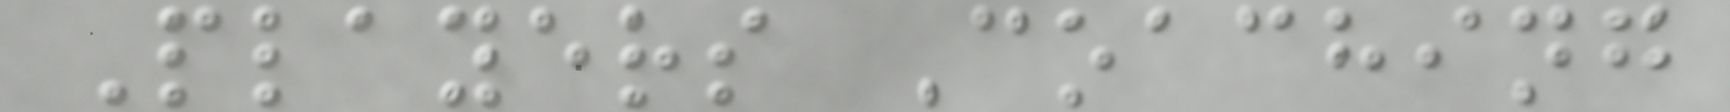Players Coaching
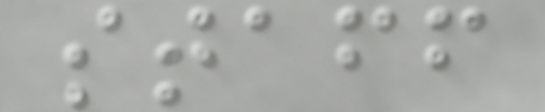staff
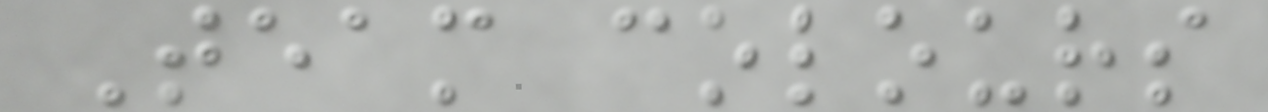Team colours
